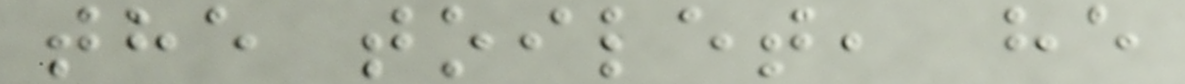the toilet, he
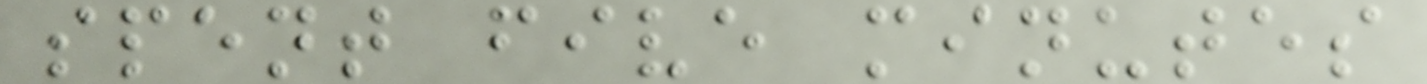spent five minutes
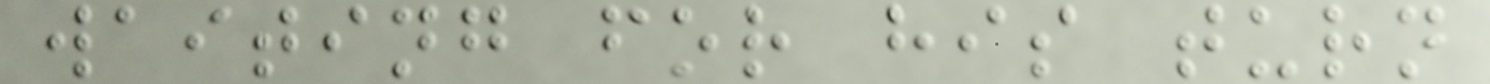waiting for his turn
